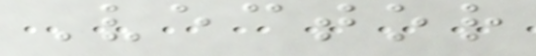Vector
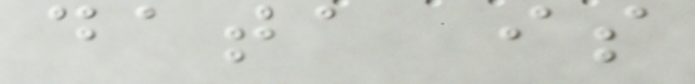data is
